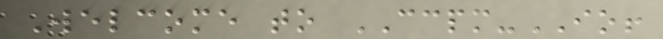Welcome to CCPM-IO!
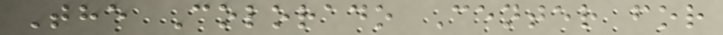The Colorado Center for
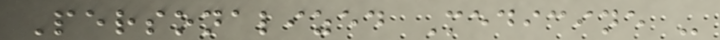Personalized Medicine -
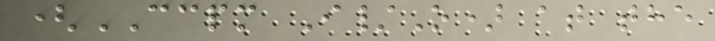(CCPM I/O) at the
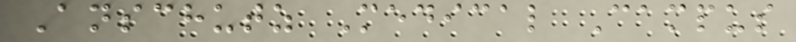Anschutz Medical Campus
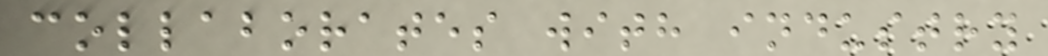collaborates with industry
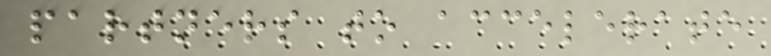partners to accelerate
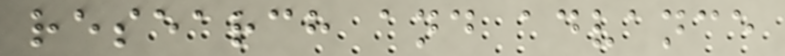research and advance
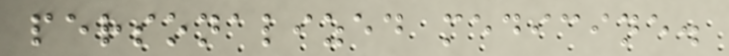personalized medicine.
